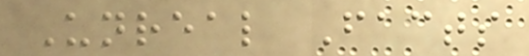Unreal Facts
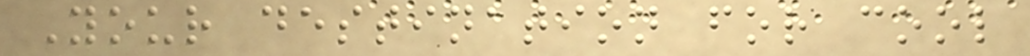Your destination for cool
